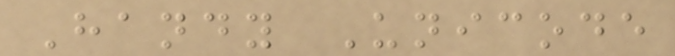Handy Unicode
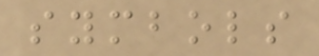symbols
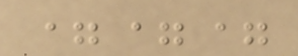===
